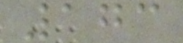173
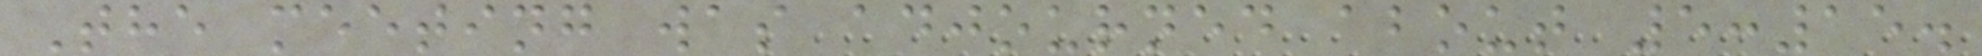The meeting was adjourned about 5:15.
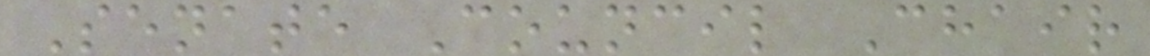Senate Council Chair
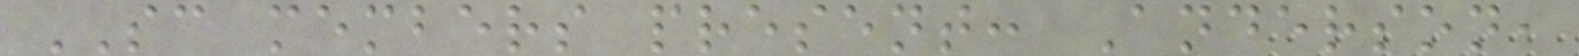SC members present: Anderson,
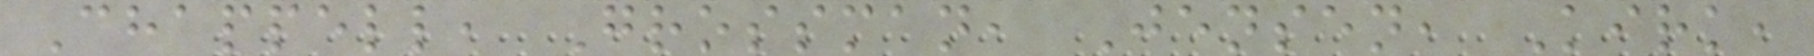Chappell, Grossman, Jensen, Kirk,
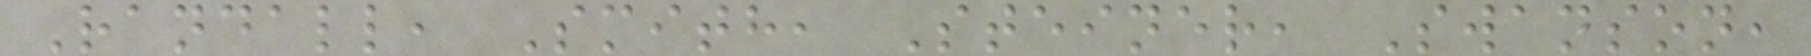Randall, Smith, Steiner, Swanson,
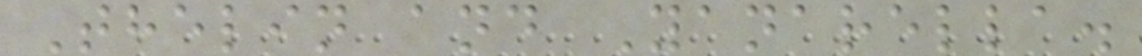Thelin and Yanarella.
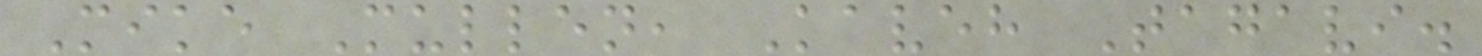Mike Mullen, Kaveh Tagavi.
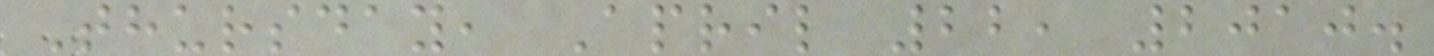Thursday, April 22, 2010.
